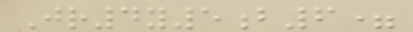Jr4y5b6=
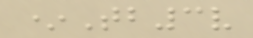*Tb3v
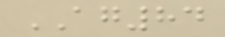AG84
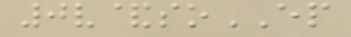0v&soEP
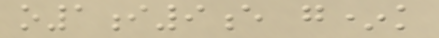o1i9e g*k
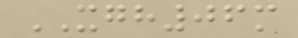XGH06m
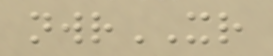nwrXR
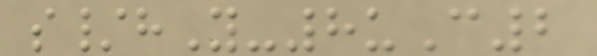s/hY-8uC2
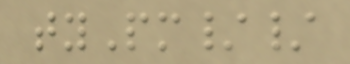tyPm//
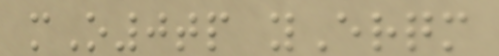mO0tp yErqm
